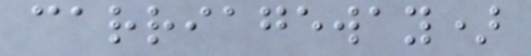carriageway)
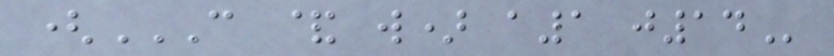(C & W) A1 J14
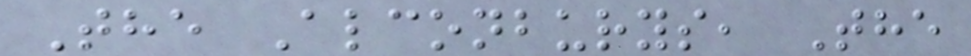The Alconburys, The
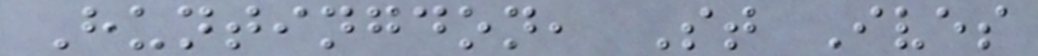Huntingdon, St Ives
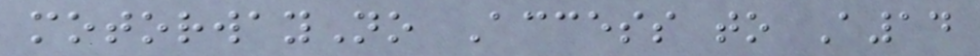motorwayNo Access to A14
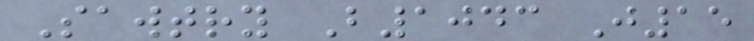Sawtry B1043 J15
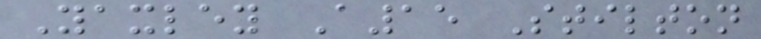Yaxley A15 Stilton
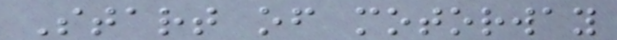Start of motorway
